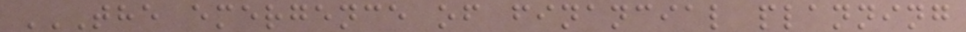THE EMERGENCE OF FINANCIAL PLANNING
